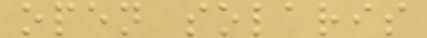open solaris
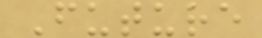Future
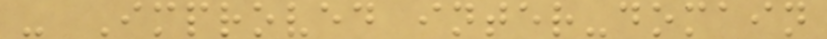- Improved inter-domain
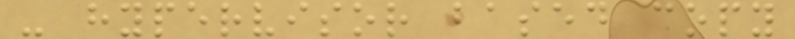- hypervisor based copy
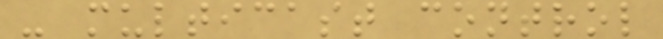- multicast control
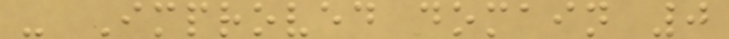- Improved domain 0
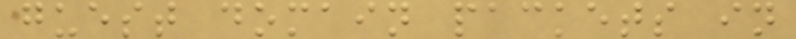guest domain packets in
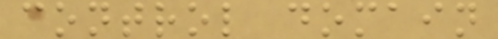control domain
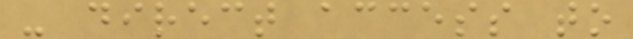- direct access to
